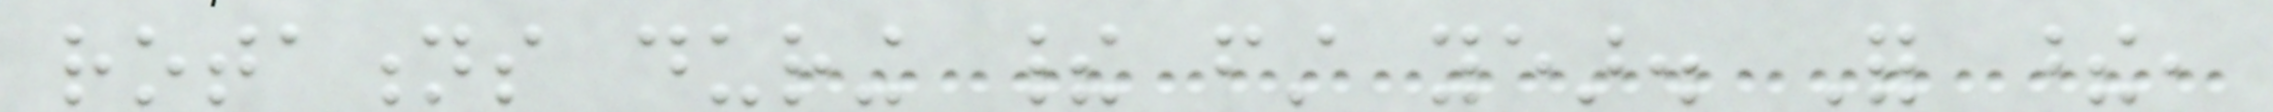rotations during their first year. For these,
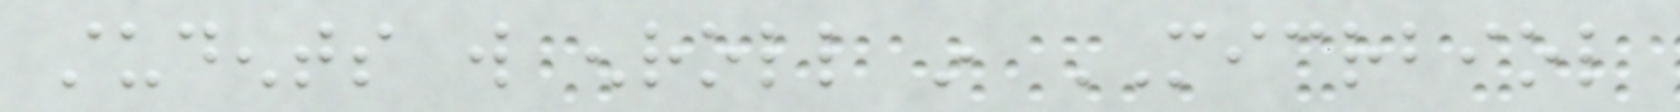students will enroll in MICRBIOL
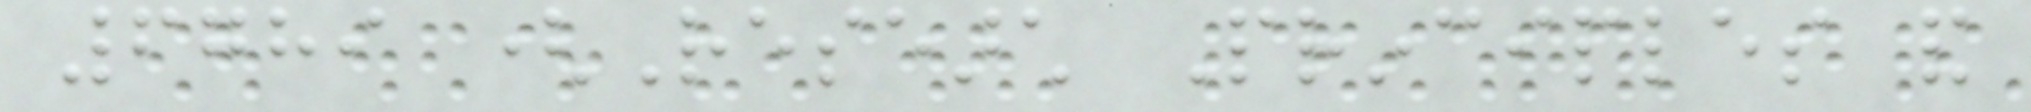6789 (Research Principles and
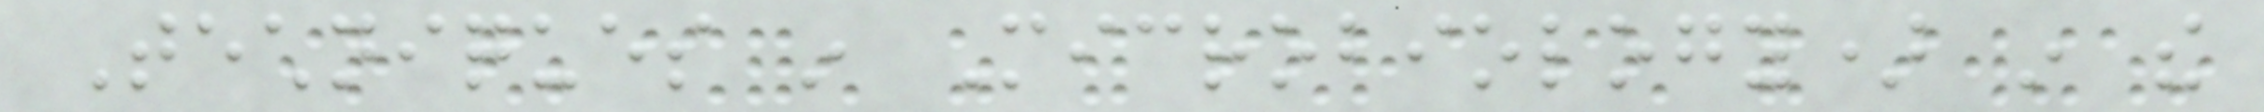Techniques in Microbiology) in the
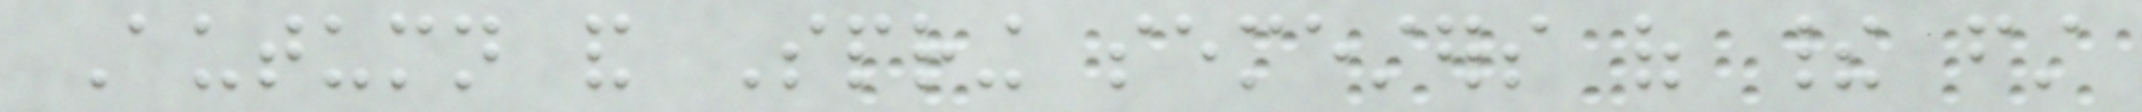Autumn and Spring semesters of their first
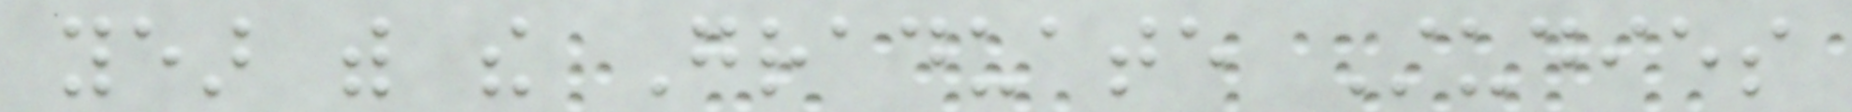year with the Graduate Studies
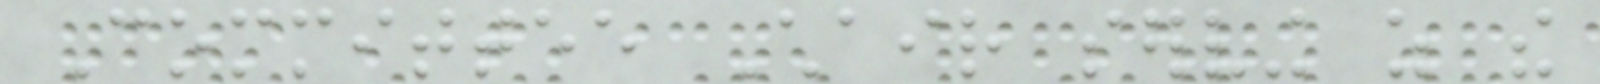Committee Chair serving as the
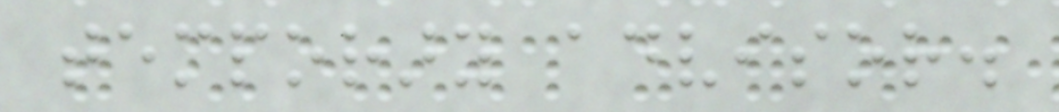temporary advisor.
